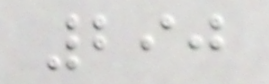290
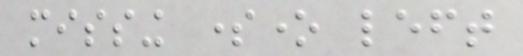missing someone left
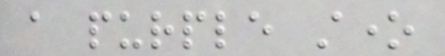a purple stone
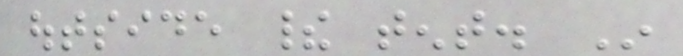outside their tent. In
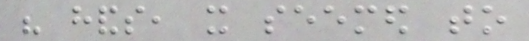his hands, it seemed to
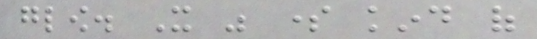glow. It was some kind of
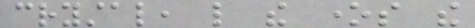crystal, like the ones the
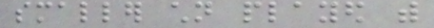smaller children played with
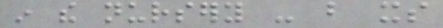in the nursery - but its
